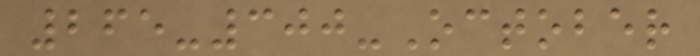265-300-October
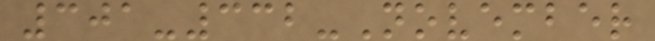301-332-November
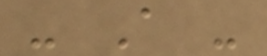- A -
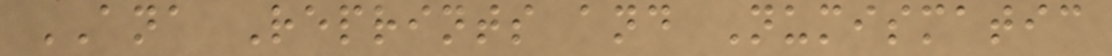ANA Reprints and Numismatic
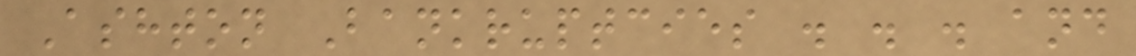Ashton Bankruptcies . . . and
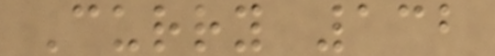Curry 132
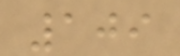109
